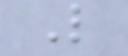L
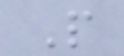P
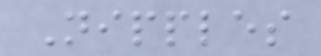Nipples
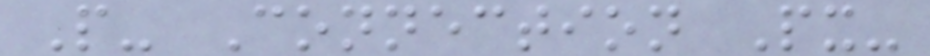P- Connection Px-
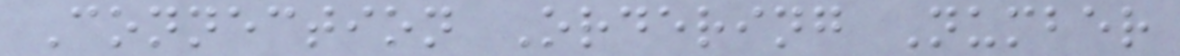Connection Ordering Number
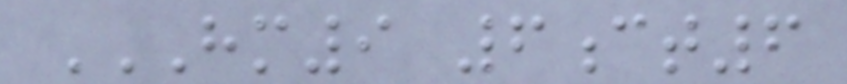HM9 6CT6
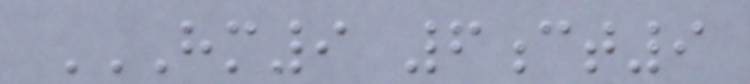HM9 6CT9
